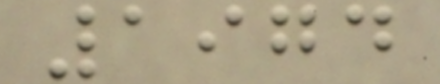1974
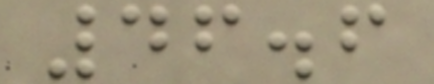46.6
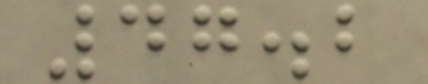47.2
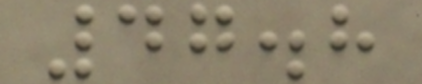47.8
